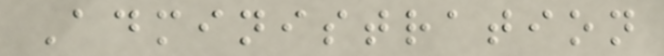Administration
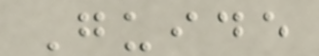Guide
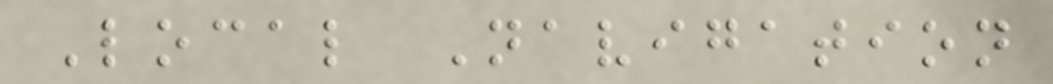Local Navigation
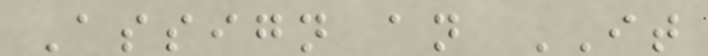Assign an IT
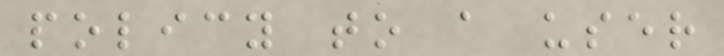policy to a user
